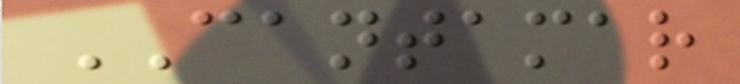CANTAMAR
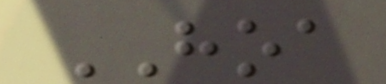HOA
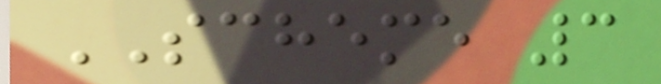SCHEME 3
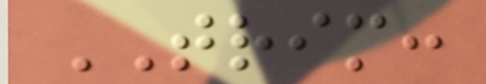TRIM:
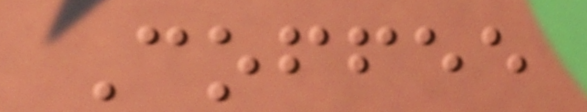Coffee
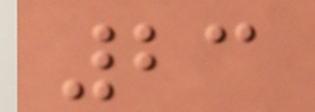23
